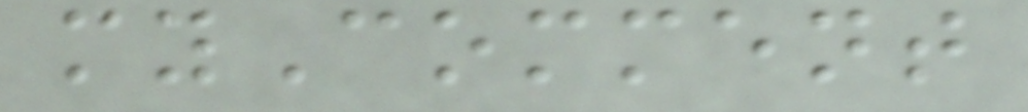myComment
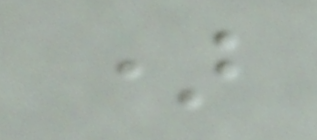)
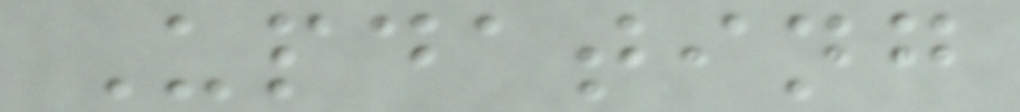Updating
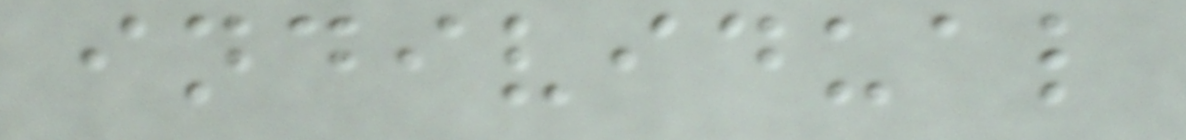individual
